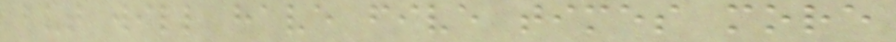but will have five times more
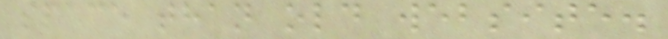space than old website.
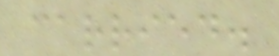carried.
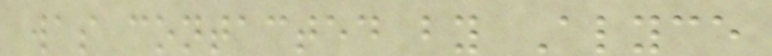was contacted by Alyce
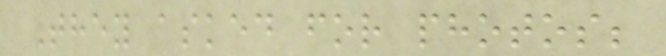They asked for photos;
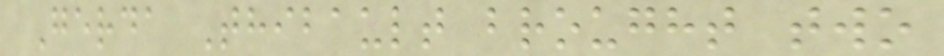Gerda Thibault brought two
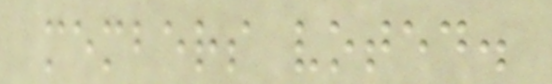members voted.
